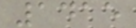1415
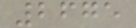2675
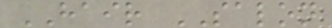HAIR SALON
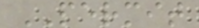PERMIT
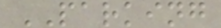PARKING
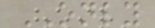ONLY
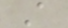A
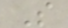S
